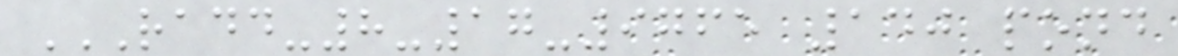RADD-8-17-9765 140 POND
